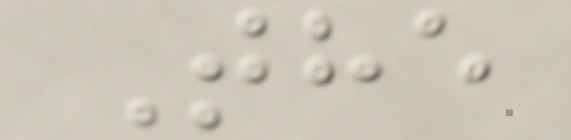The
